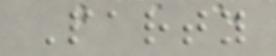Party
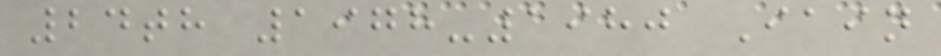24th 1978-1980 Iain
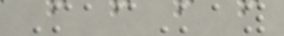MacKay
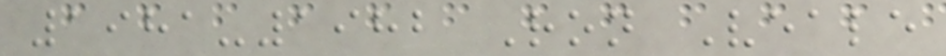1981-1982 Ron Veale
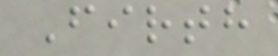Firth
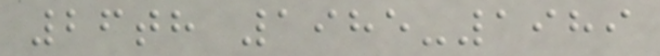26th 1985-1989
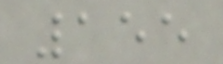155
